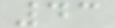43
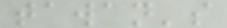tawan's
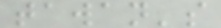tawan's
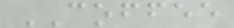COFFEE
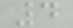4
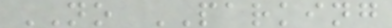NO PARKING
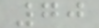70
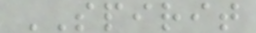SPIRIT
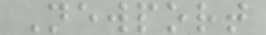Newport
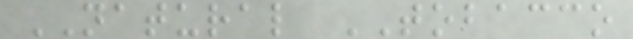NATURAL TOBACCO
